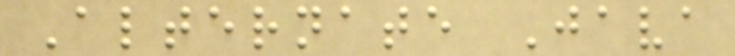Alternate Java
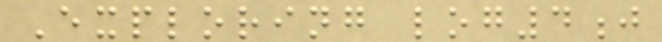Exploring log4j
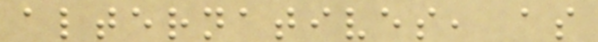alternatives, as
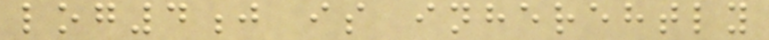log4j is inherehtly
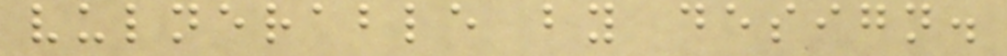vulnerable by design.
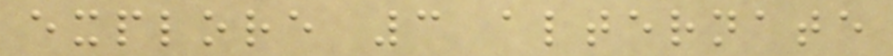explore 3 alternate
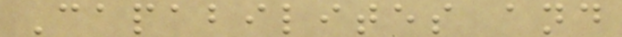Capabilites and
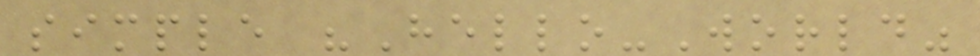simple "Hello-World"
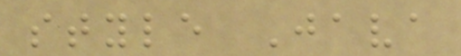style Java
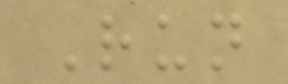Run
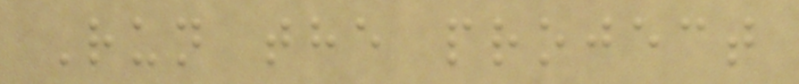Run the project
